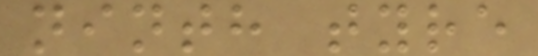ninth tyre
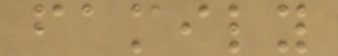family
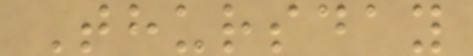Thursday
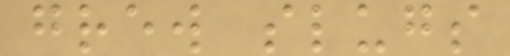grew slugs
